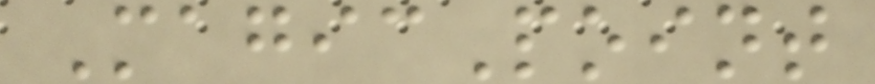MagicPoint
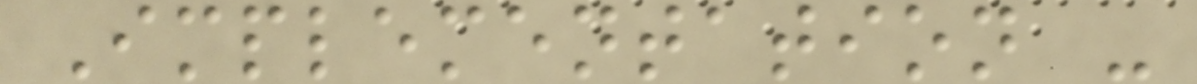Implementation -
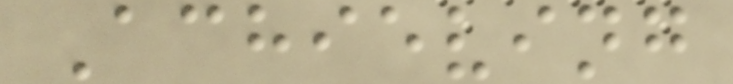Achieving
